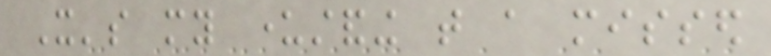It's my understanding that a missed
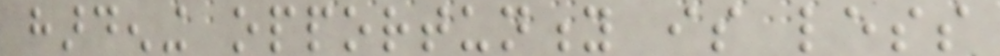hardening opportunity is less
